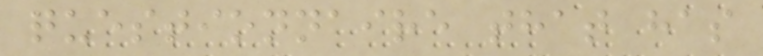questionnaire that has
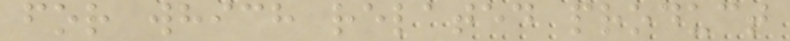for which related product
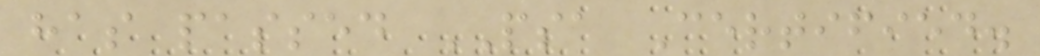has passed PSA Certified.
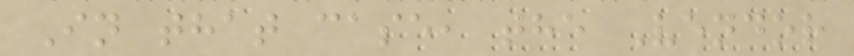In that case, the Vendor
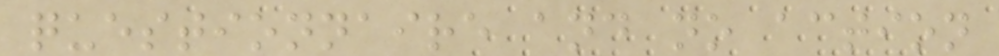questionnaire and no action
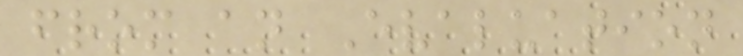from an Evaluation
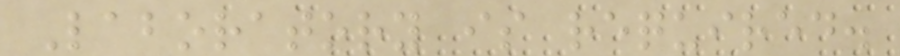Laboratory is required.
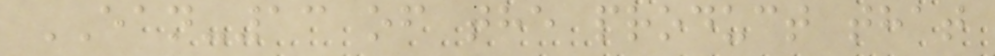EAN-13 of the product that
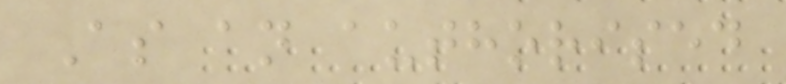As an authorised
